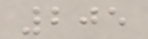205
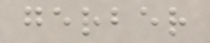gerber
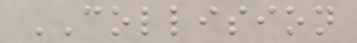COLLISION
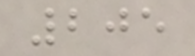205
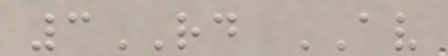3RD AV
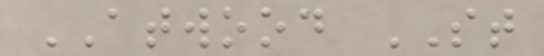ATWOOD ST
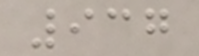937
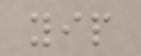yip
